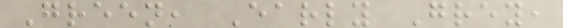Green, Early Grey,
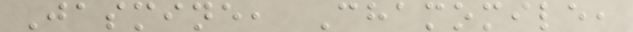Jasmine, Chamomile,
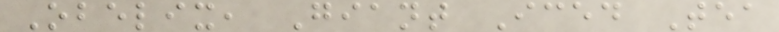Obelix, Giant Iced Tea
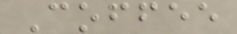Coffee
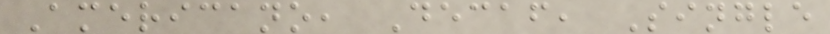Americano, Decaf, Single
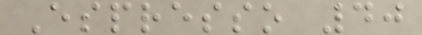Espresso 40
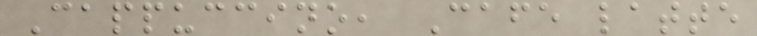Cappuccino, Cafe latte
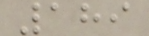189
